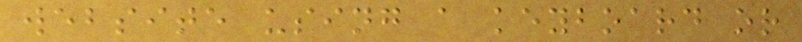website using a keyboard or
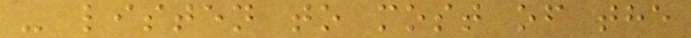- listen to most of the
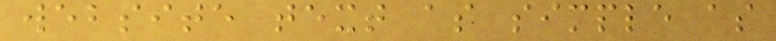website text as simple as
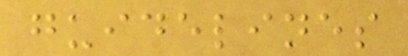guidelines
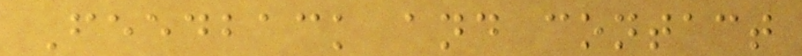Feedback and contact
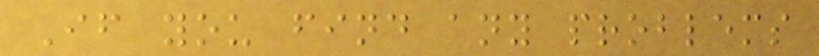If you find any problems
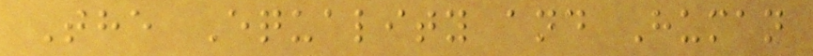The Equality and Human
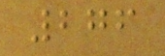276
